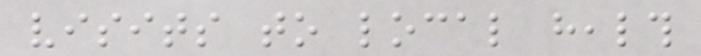visits to local health
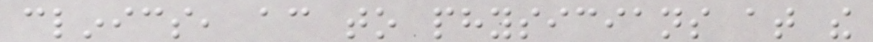clinics, according to physicians at the
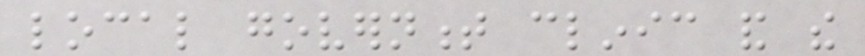local government clinic and the
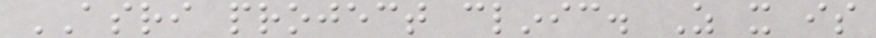ASRI project clinic. As it is
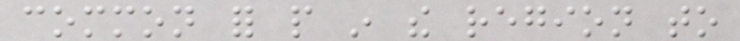common for people in the region to
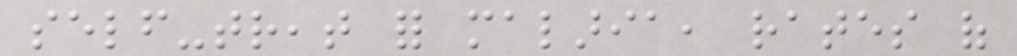self-treat for malaria, rates of
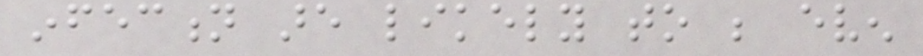infection are likely to be even
